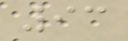93
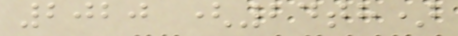2020 (24th)
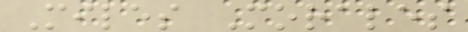Miles Morales
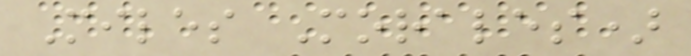Miles Morales)
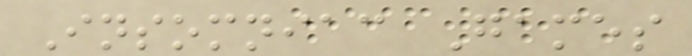Insomniac Games
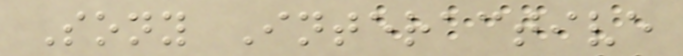Sony Interactive
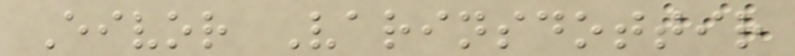Eivor Varinsdottir
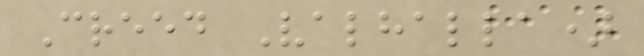Creed Valhalla)
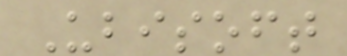Ubisoft
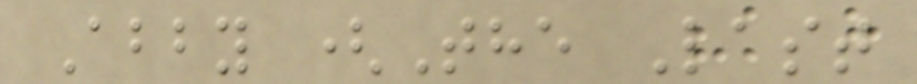Abby (The Last
